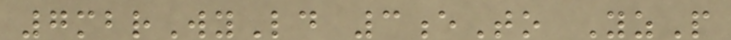7mbrWyLd 3eTo YzP
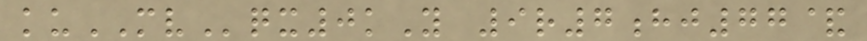kuMVqx0kY 9r7hj77&
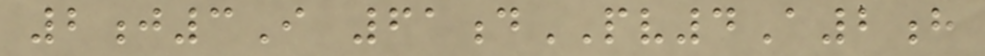2j3I 61dPV4A2h
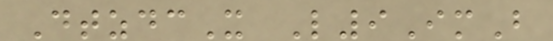DtzdcX L9ImB
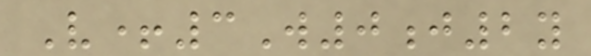V+3W0j2y
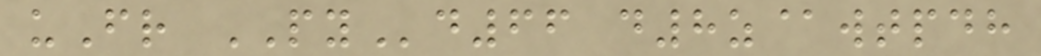uFr PYd66 d8z@wtpdh
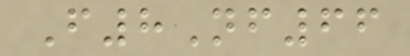F8Nf66
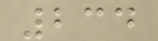234
